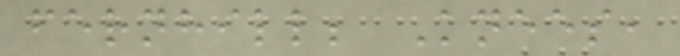fernhill; Knees,
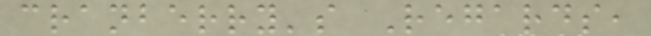cranberry's Regards,
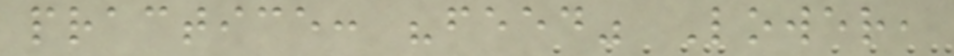practice: "feed" Lower,
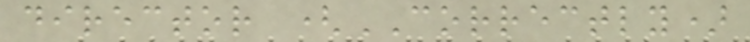director (CORRECTLY)
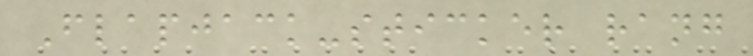Flapjack-sticker rang
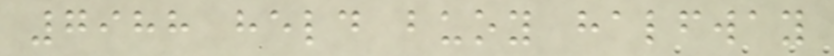7988 held buoy halfway
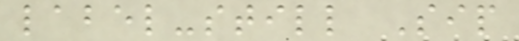label-still Sip
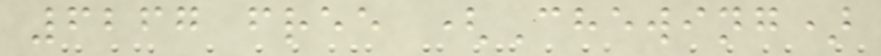6267 free (Chewing)
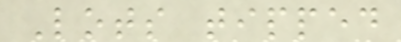Lots tipped
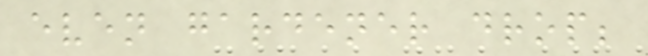even gardener drop;
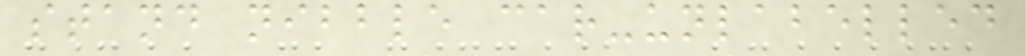stand nibble car-unlabelled
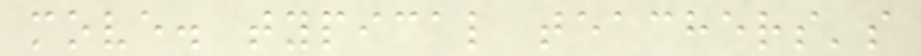move. typical teachers's
